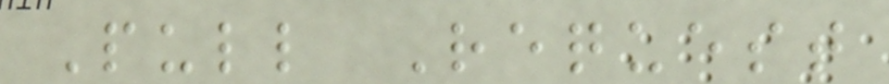Pull Request
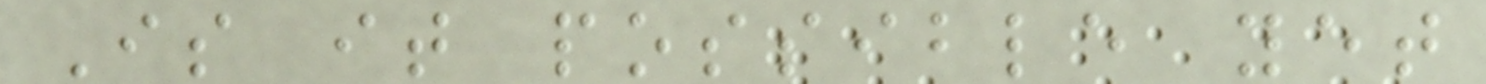Is it possible yet
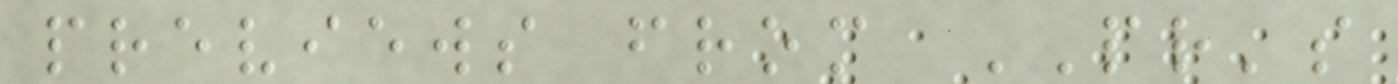previews from PR's
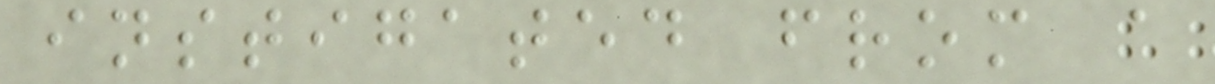instigated from a
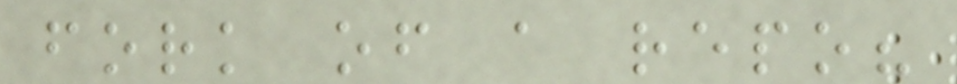fork of a repo?
